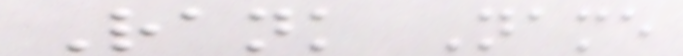Rank Name
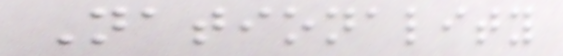Nationality
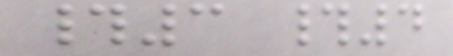#3 #4
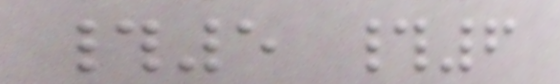#5 #6
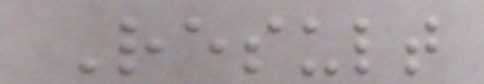Result
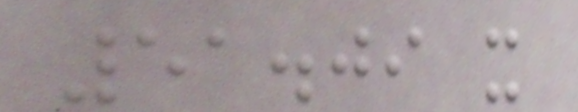51.09 x
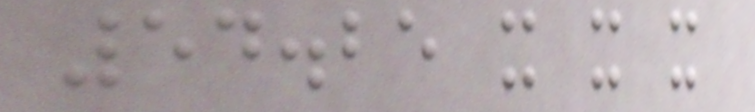54.25 x x x
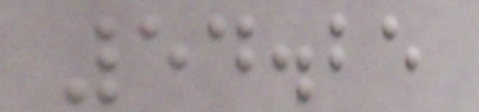54.25
